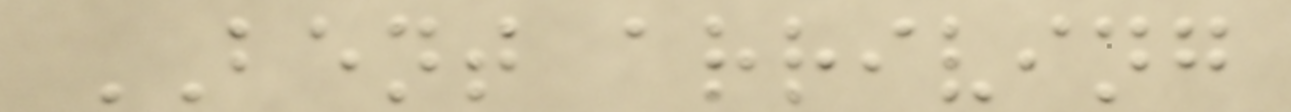BENT arriving
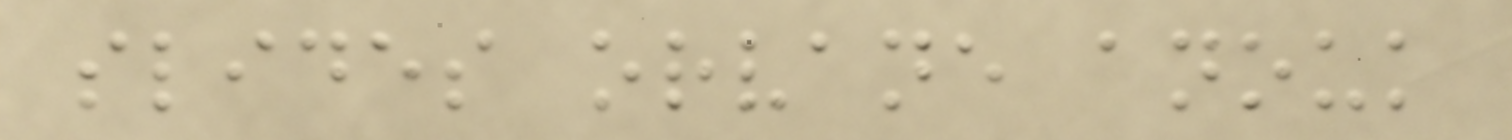slides orvane anouk
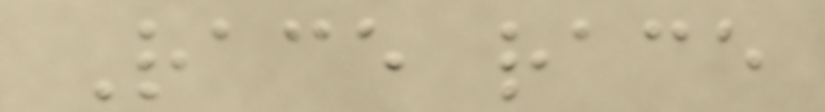Race race
